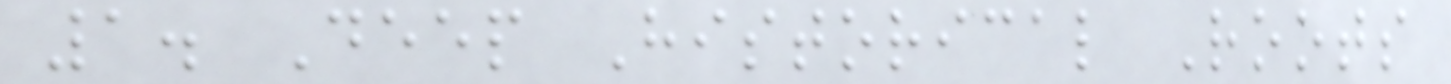1. Deep Historical Roots
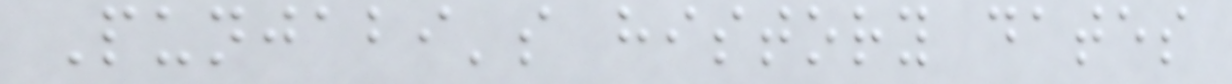Punjabi's history dates
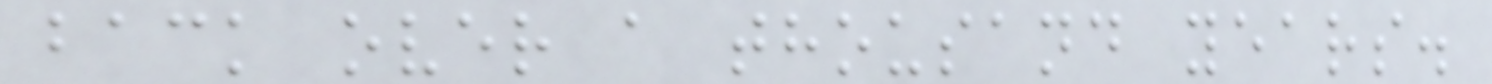back over a thousand years.
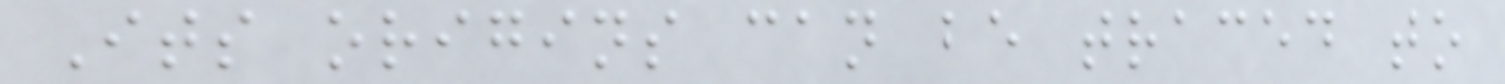Its origins can be traced to
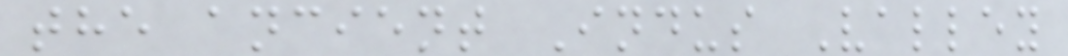the ancient Indus Valley
